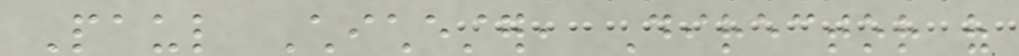Paul Chichester, Director of
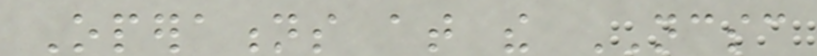Operations at the NCSC
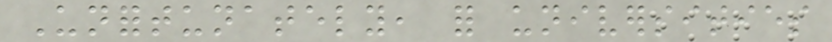Unfortunately, for universities
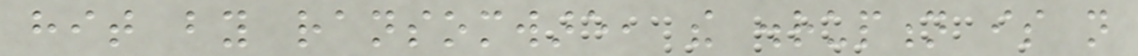hit by ransomware, the disruption is not
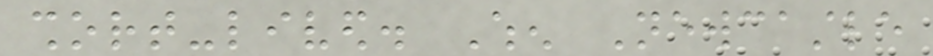short-lived. When Newcastle
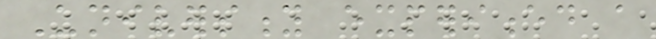University experienced a
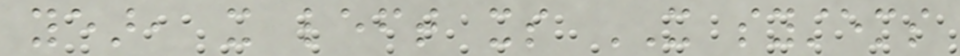year, it left its IT systems
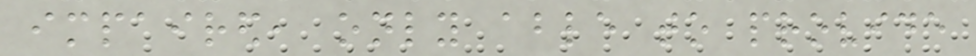impaired, only able to provide
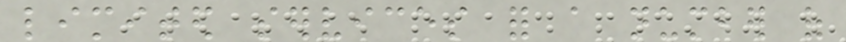limited services for a number of
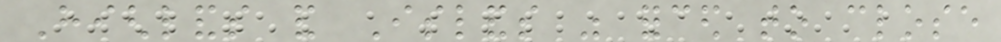Highlands and Islands was forced to close
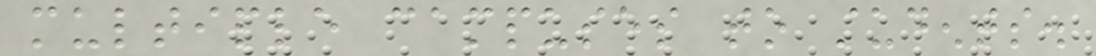multiple campuses to students.
